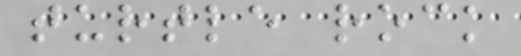turtle rock
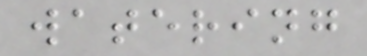watering
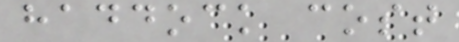haddock cost
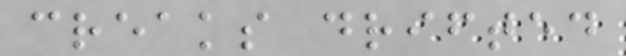creaks drifted
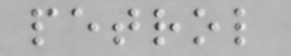petrol
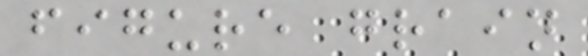figure grain
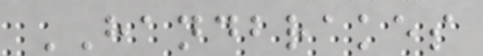HANDBRAKES
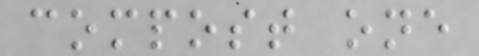compost one
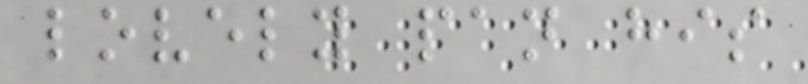lovely pan his
